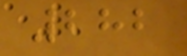282
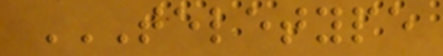TELETYPE
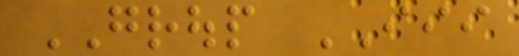GROUP III
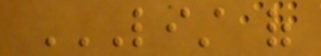LIST OF
